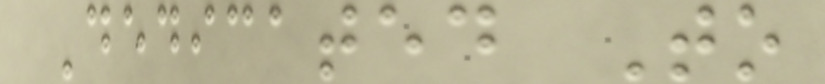Dedicated To
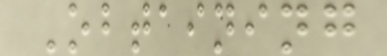Obtaining
